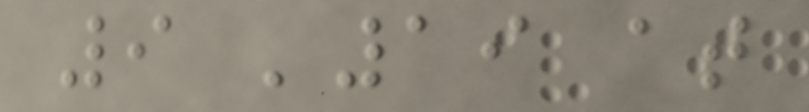9 '19 at
